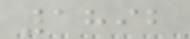1892
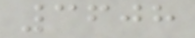3608
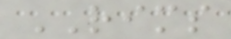RIMS
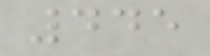445
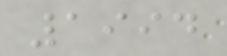1994
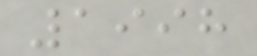1998
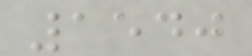1540
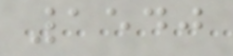1540
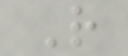R
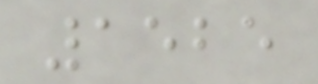1525
